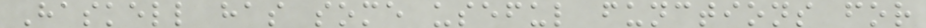Haskell has some useful functions for
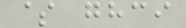$ ghci
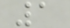1
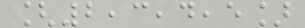[2,3,4,5]
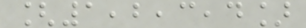[1,2,3,4]
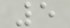5
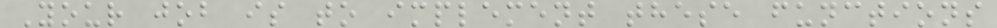Your job is to implement these functions
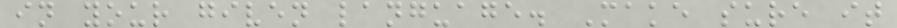in your given language. Make sure it
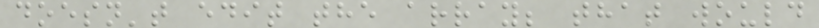doesn't edit the array; that would
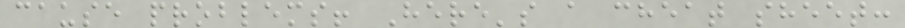cause problems! Here's a cheat sheet:
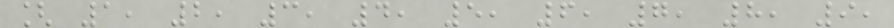[ 1, 2, 3, 4, 5, 6, 7, 8, 9,
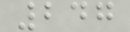247
